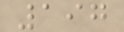197
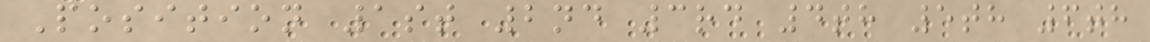Position 1st 2nd 3rd 4th 5th 6th
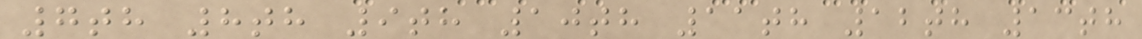7th 8th 9th 10th 11th 12th 13th
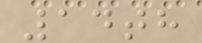14th
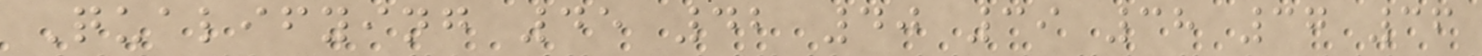Qualifying 45 42 40 39 38 37 36
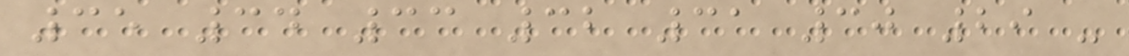35 34 33 32 31 30 29 -
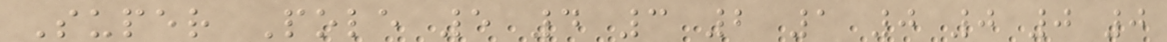Super Pole 5 4 3 2 1 0 0 0 0
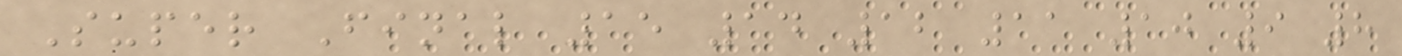Super Final 15 14 12 11 10 9 8
